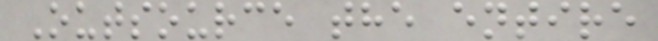Outsource the entire
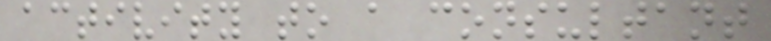activity to a consultant
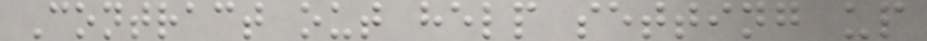Contract out help setting up
